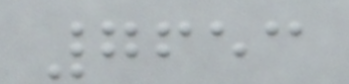7653
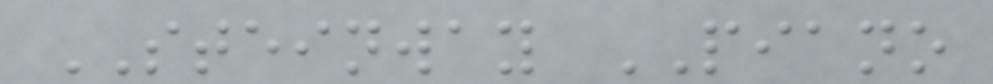STEINWAY PIANO
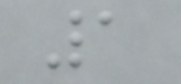1
